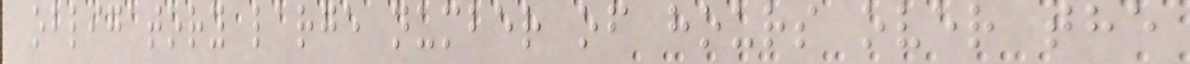obligatory large number of hours over the
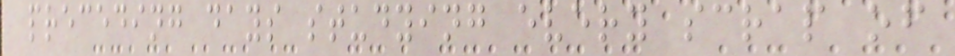preceding days studying every scrap of
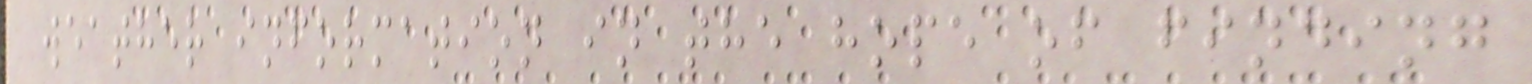weather information in the hope of finding
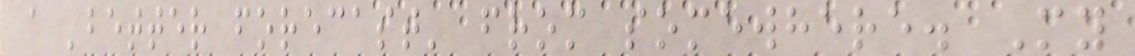a 'better forecast' from somewhere. My
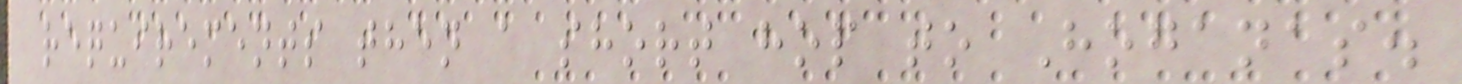requirements then a short hop to Hoganas.
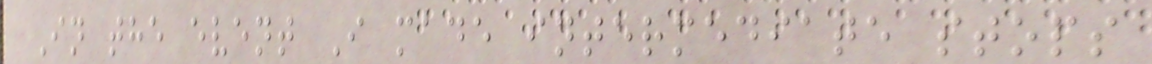In the event I made intermediate stops
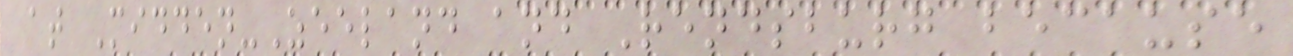at Midden-Zeeland and Rendsburg because
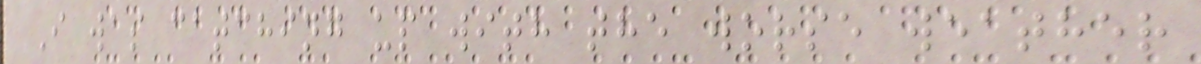I was catching up with the worse weather
